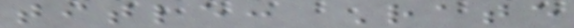title: Rate
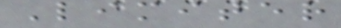Limiter
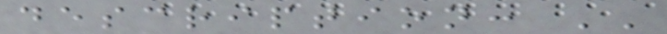description: ''
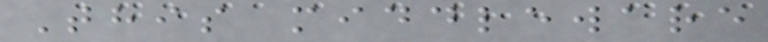This middleware
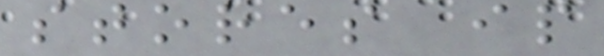stores ip
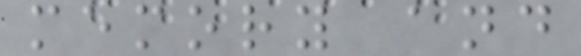memory and
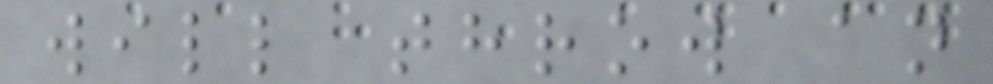will throw an
